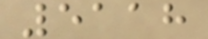5118
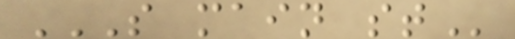S MAIN ST
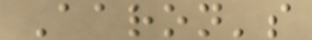Aaron's
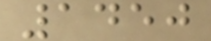1450
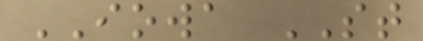IOWA ST
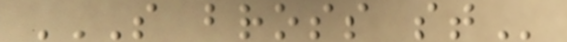S BROSS ST
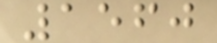1560
